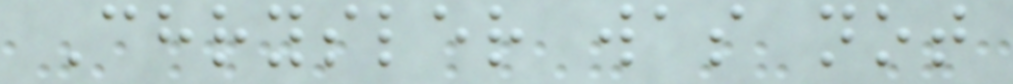Chrysler was not
